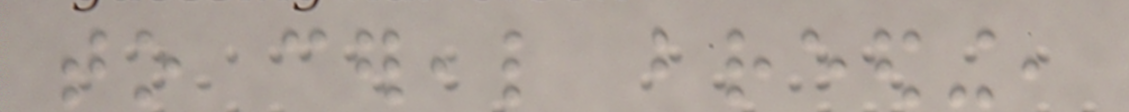to cereal breeding,
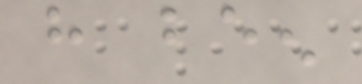have been
